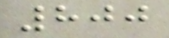800
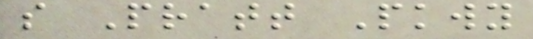s Pratt Pkwy
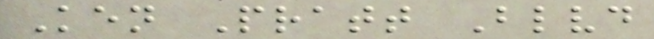Ken Pratt Blvd
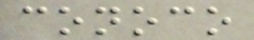conoco
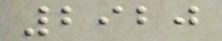2920
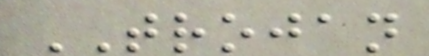TROJAN
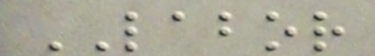LABOR
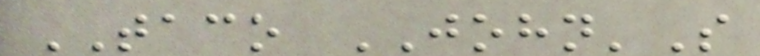TACO JOHN'S
